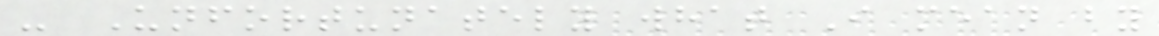- Unfortunately what I mean by
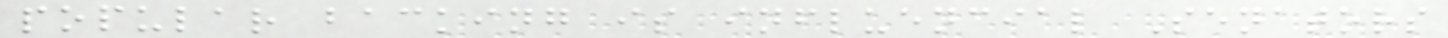popular backing is influencial Senators
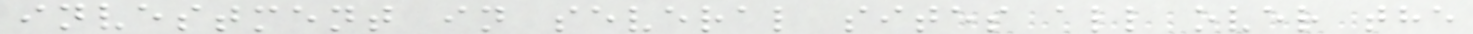investment in several sites all over the
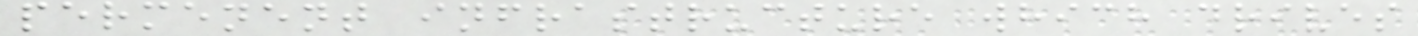permenent infrastructure which drives
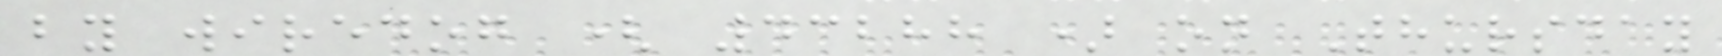by wiredog ( 43288 ) on Thursday
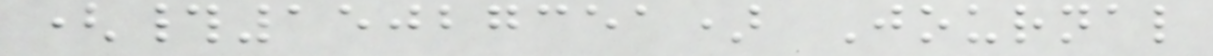(#15027351) Journal
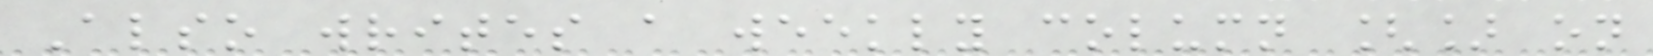Also writes a weekly column [] on
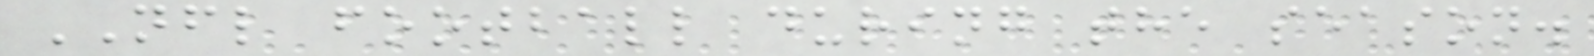NFL football during the season.
